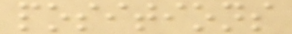positions
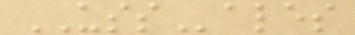USSales
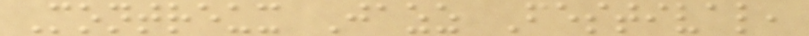Montreux Jazz Festival,
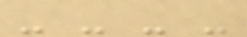- - - -
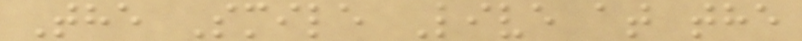The Smile Live at the
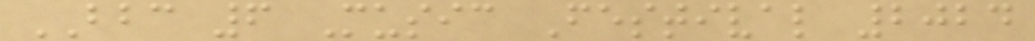BBC 6 Music Festival 2024
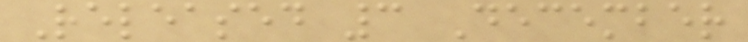Released 3 December
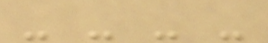- - - -
